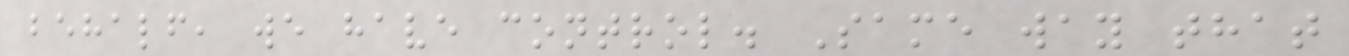behalf, we have control. Same way that
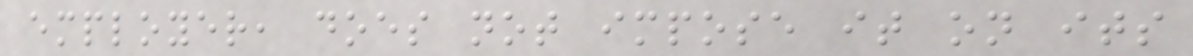employer, does not impose it on its
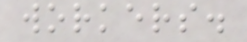workers.
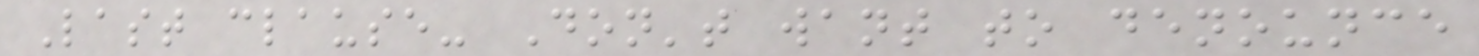Last clause- Don't want to denounce
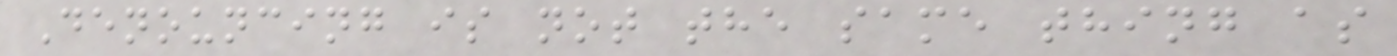Denouncing is not the same thing as
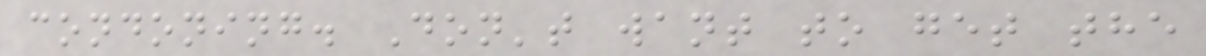condoning. Don't want to get the
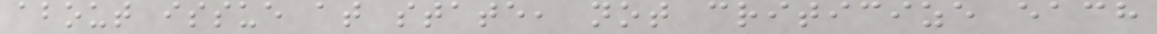about issue at state, not criticize each
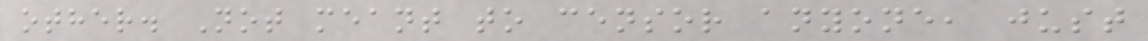other. Not meant to censor anyone, just
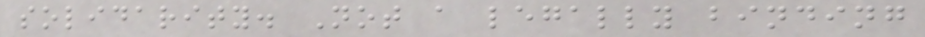solidarity. Not a legally binding
